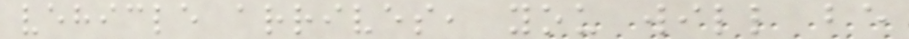vehicle arrives, you will be
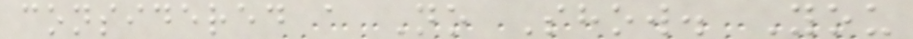considered a No Show. You
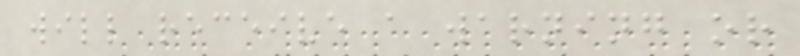will receive a warning or
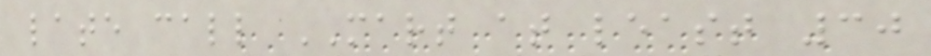late call MART at least 30
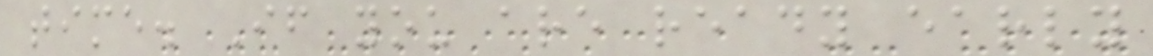time. If you are ready early
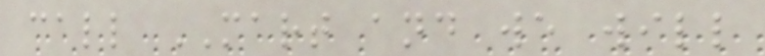call MART and we will
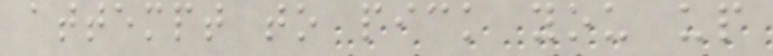attempt to pick you up
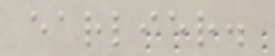earlier.
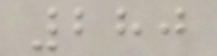280
